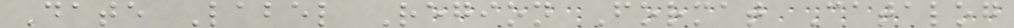Date Label Region Format Catalog
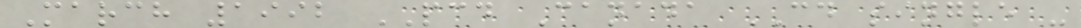March 1992 PCD Canada CD single -
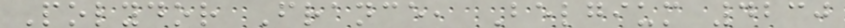Polydor France, Belgium 4230
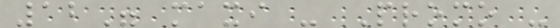12" maxi - Promo -
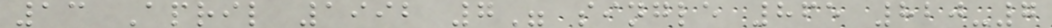13 April 1992 7" single 865 820-7
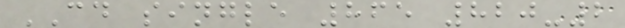CD single 865 820-2
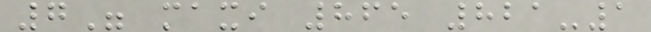7" maxi 865 821-1
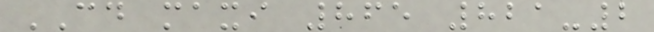CD maxi 865 821-2
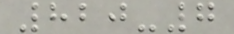820-7
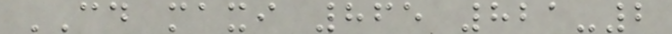CD maxi 865 821-2
